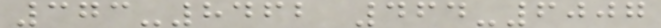373-8462 464-6007
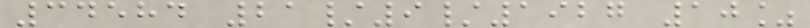34584 21/9/1927 10%
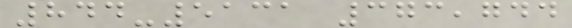844-5131 373,744
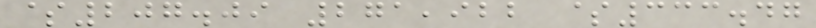$207.09 271,922 $333.47
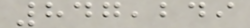847,249
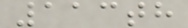113th
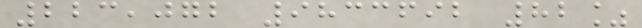223,072 9833692 82%
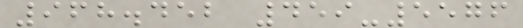968.452 459-5576
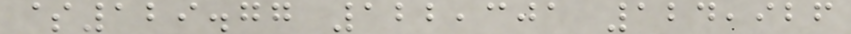$129.77 122,301 124,926
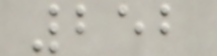252
